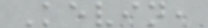Kevin,
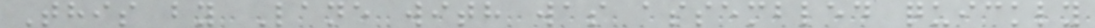This by Lane with was assembled quickly
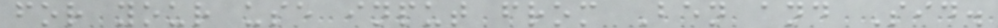for your use input from Ben and Sid.
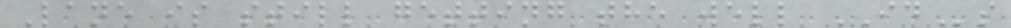Lane is still getting the well IDs
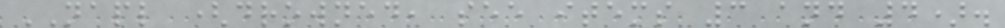NAPL (drowned, see items 3 and 4).
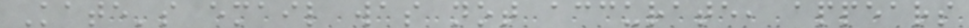Kate's email was not accurate, appears
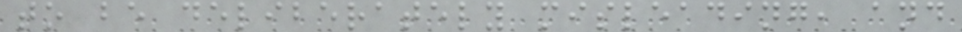to be deliberately misleading, and
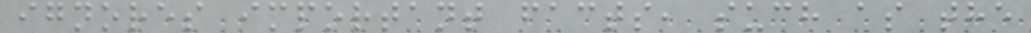ignores important facts, such as the
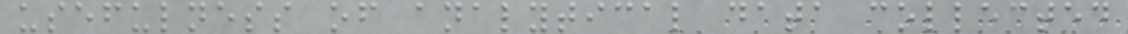usefulness of analytical data collected
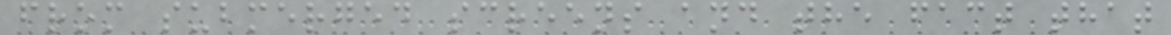from submerged screens and the fact that
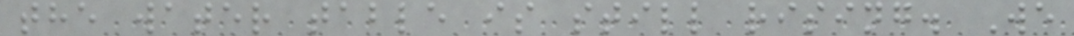the water table is still rising. We
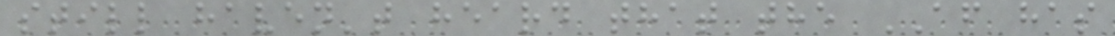still haven't heard that the AF has
